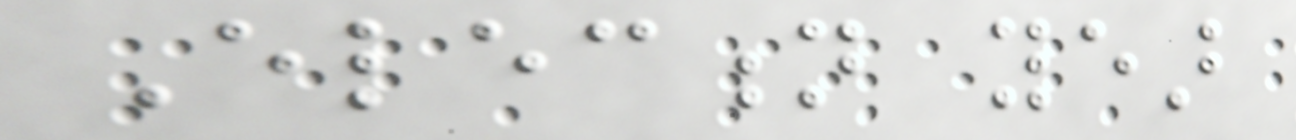Election year
